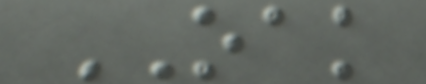OAK
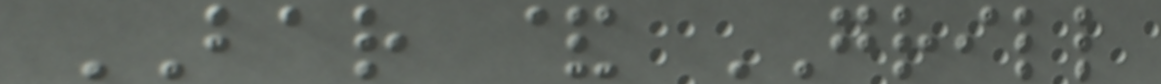BAR & GRILL
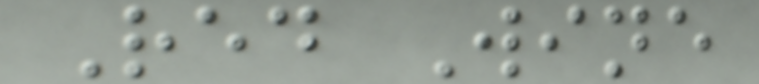Red Wine
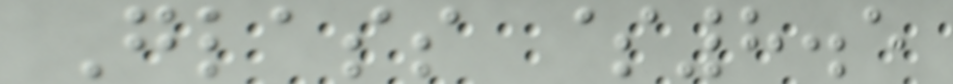Glass $8.5
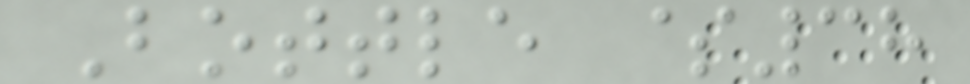Bottle $38
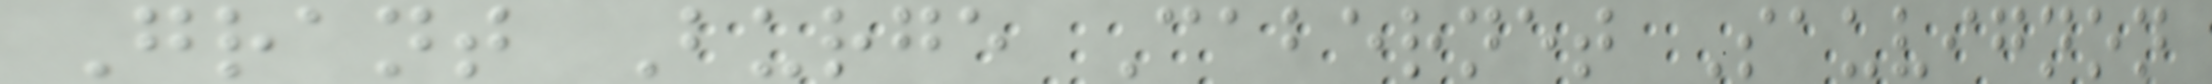Grant Burge Cabernet Sauvignon
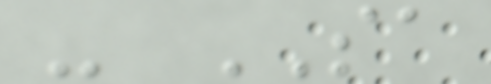- SA
